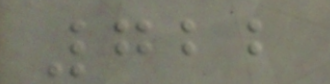722
